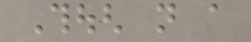Though not a
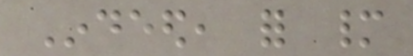Indeed, for many
